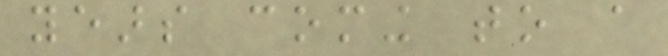years coming to a
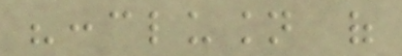"conclusion of
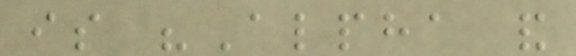is "Alpha and
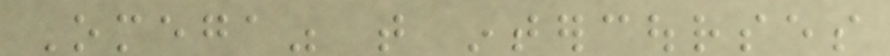Omega" that intercourses
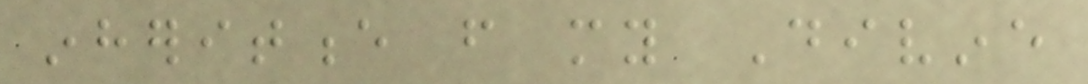inheritence from my Divine
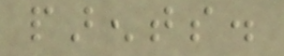parents.
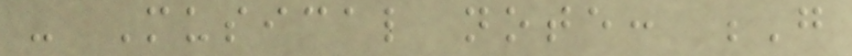- Musical note: G
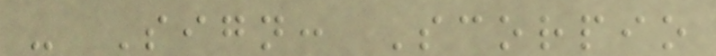- Sign: Scorpio
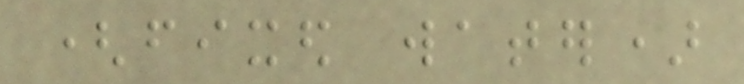(fixed water)
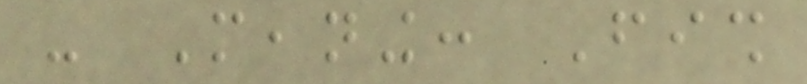- Meaning: Fish
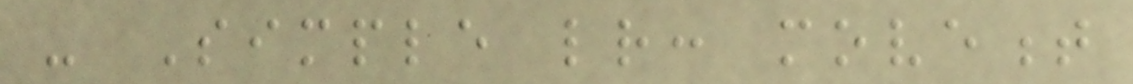- Simple letter: movement
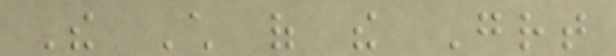The Child of the Great
